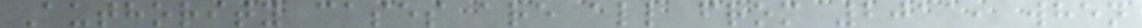Authority cases are all from 2011, when
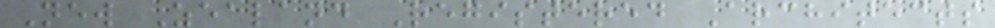New Zealand Registered Architects
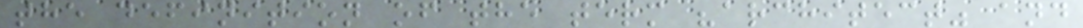the definition of the term "architect" and
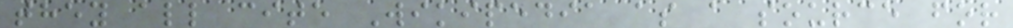they all cite Wikipedia as a source for
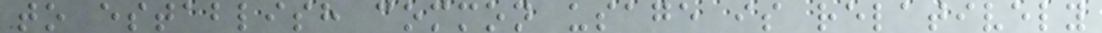to establish common usage is relatively
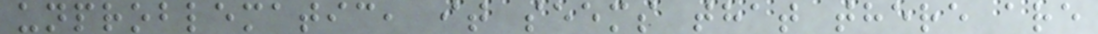unproblematic, it seems that there are
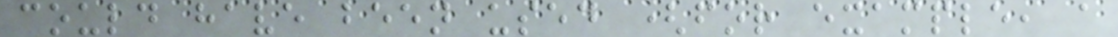could have been used (for example, a
